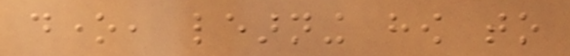done, learning how to
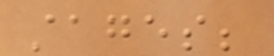stages;
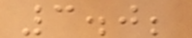3.0;
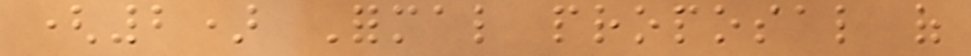(2) Formal proposal of
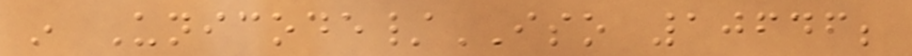in Unicode/ISO 10646;
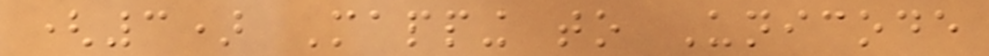(3) Mapping to Unicode
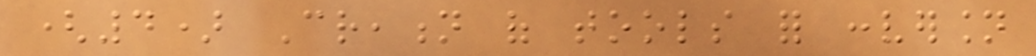(4) Creation of tools for conversion
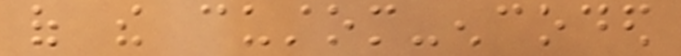of the custom-encoded
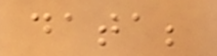data;
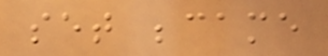set became
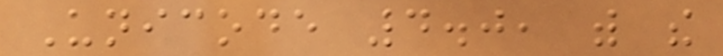Unicode 4.0, with the
